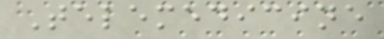Telemedicine
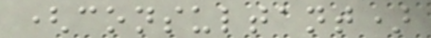(consultant)
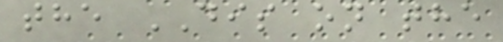the DIS on the
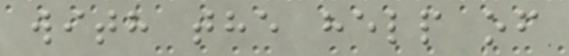with the help of
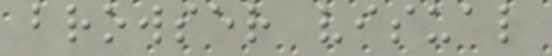browser visual
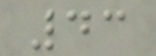43
